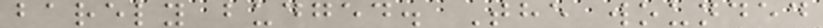barely budged. The wounded
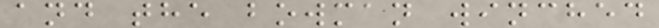and the bowman winched
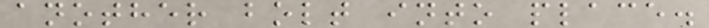another bolt into place.
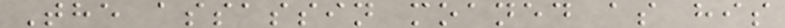The assassin moaned as his
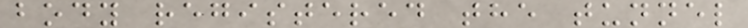body registered the tunnel
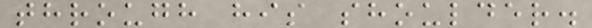through his shoulder.
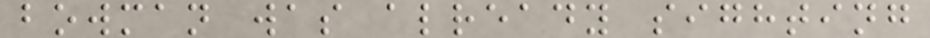bowman was already sighting
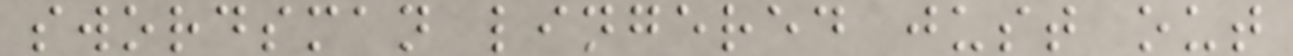swordsman lingered just out
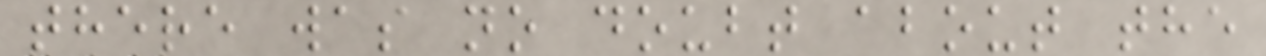there was no doubt about the
